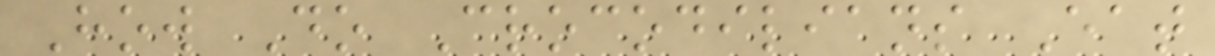How Do Crocodilians Eat
